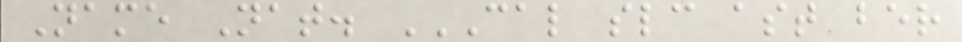Name Nat. CAL SLC AST BER
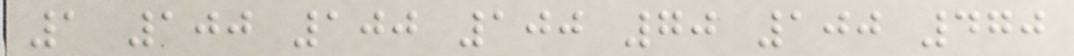1 100 100 100 70 100 470
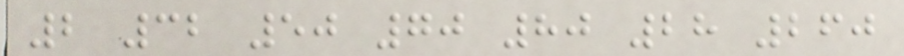2 32 50 70 80 28 260
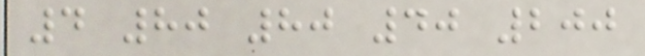4 80 80 40 200
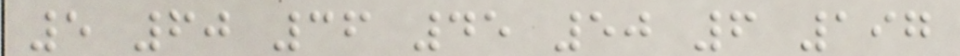5 60 36 45 50 6 197
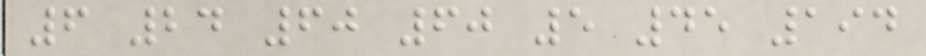6 24 60 60 5 45 194
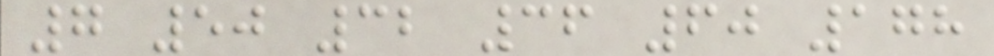7 50 32 36 60 178
